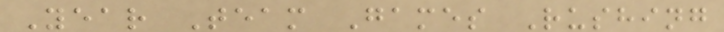Year Team Games Rushing
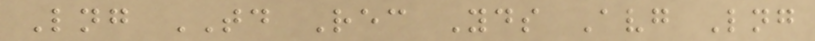Lng TD Rec Yds Avg Lng
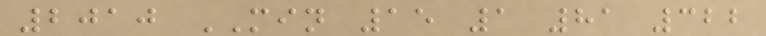2010 MIN 15 1 81 322
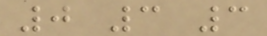0 3 3
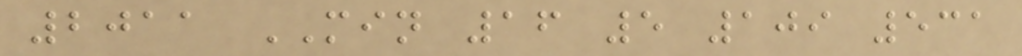2011 MIN 16 5 109 531
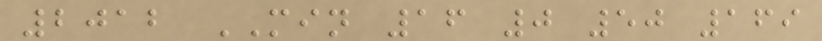2012 MIN 16 0 50 169
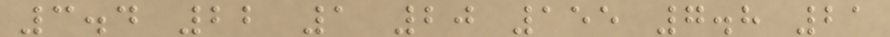3.4 22 1 20 155 7.8 21
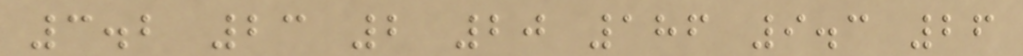3.2 23 2 20 186 9.3 26
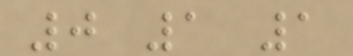0 1 1
